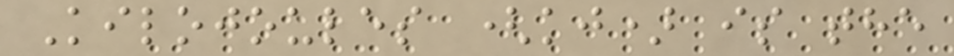Kilojoules (kj) is the
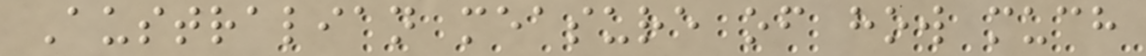Australian measure of how much
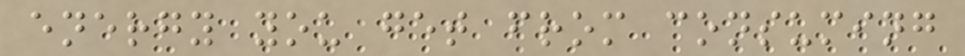energy you get from consuming
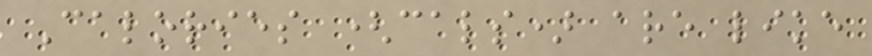Calories (cals) are like
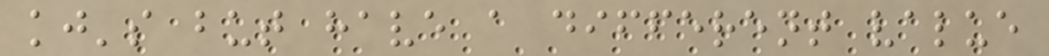kj's but have a different value
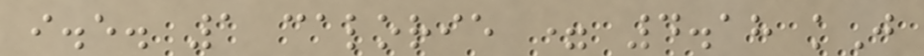i.e. 1 calorie = 4.18 kJ
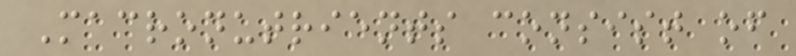Macronutrients consist of
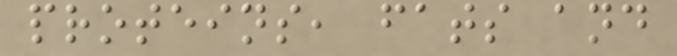proteins, fats and
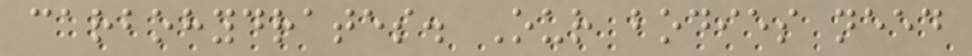carbohydrates. Our bodies need
